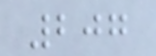207
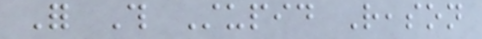For This Stupid Reason
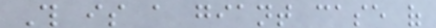This is a giant case of
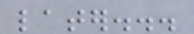later...
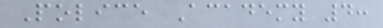Police Academy 4:
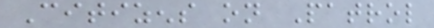Citizens on Patrol
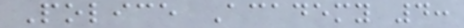Police Academy 4:
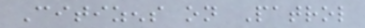Citizens on Patrol
